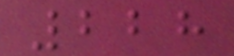228
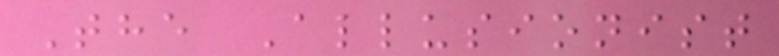The Allusionist
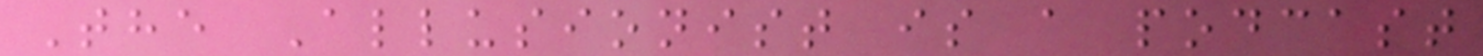The Allusionist is a podcast
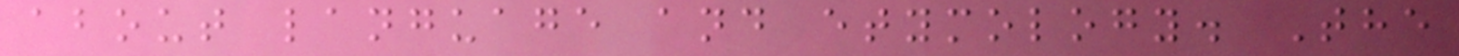about language and etymology. The
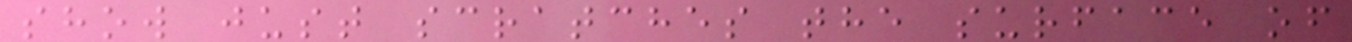show just scratches the surface of
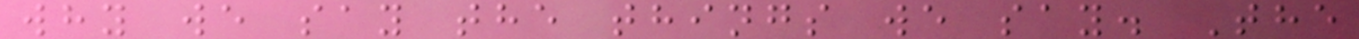why we say the things we say. The
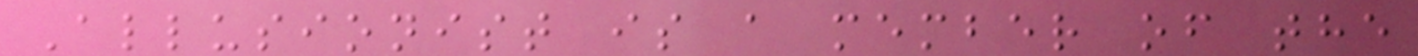Allusionist is a member of the
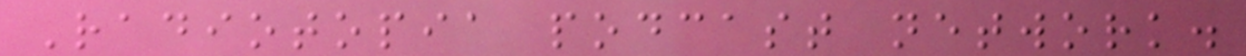Radiotopia podcast network.
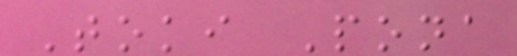Toki Pona
